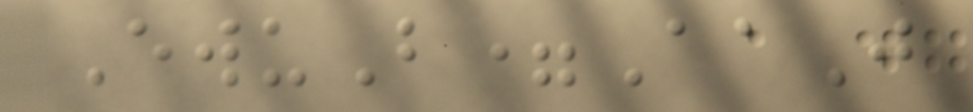EwuB=AaJ
